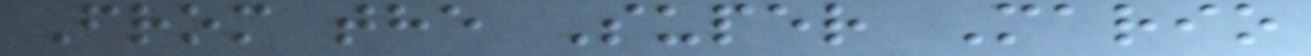From the Super Mario
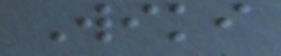Wiki
